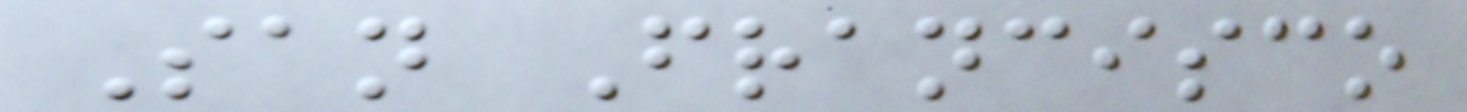San Francisco
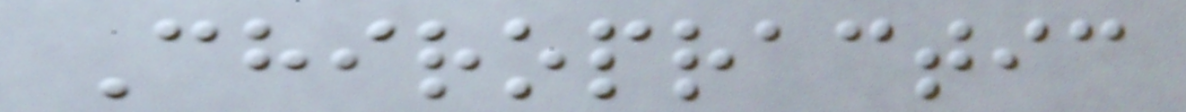Chiropractic
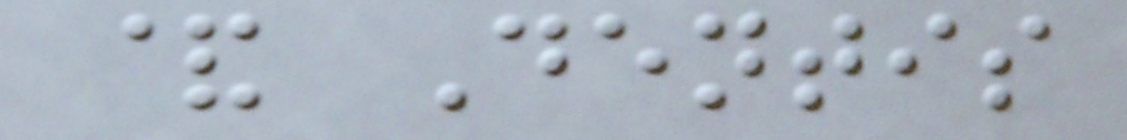& Dentis
